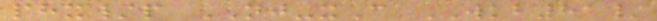phx/p NJ-xC WKB81/
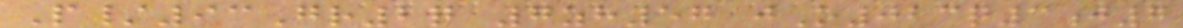P/93Gr2q 7zh57 jO023q3j7
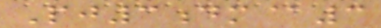Pj3dm@3
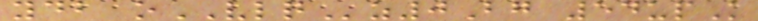ydb oVLQz0Bg 54upK
